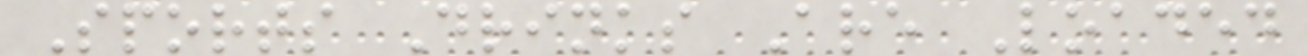Sports Drinks Are Loaded
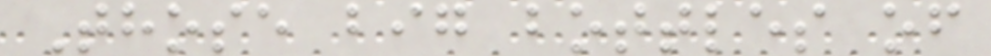Those big bottles of
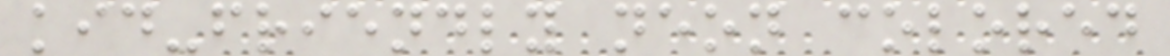kid-friendly neon colored
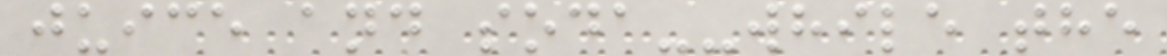juice and soda--while the
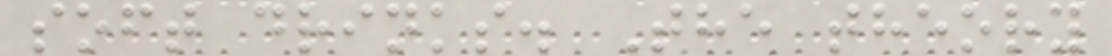soft drinks. The theory
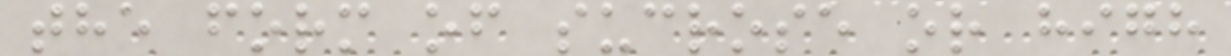the form of sucrose or high
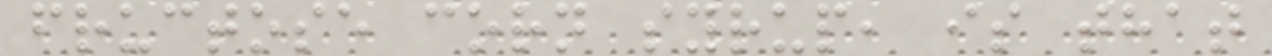fructose corn syrup, is that
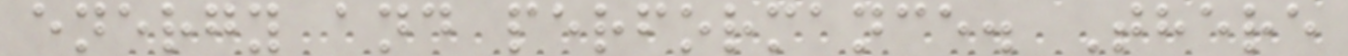energy and performance. There
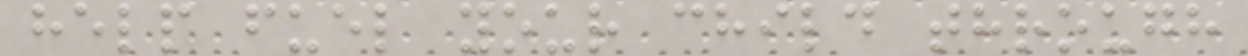help fuel your child through
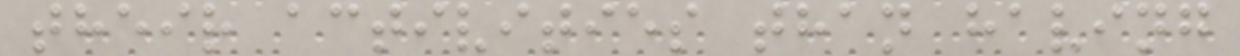their activities than having
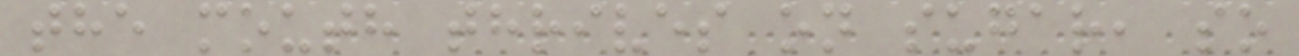the mouth thrives on sugar, so
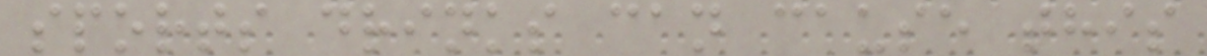sports drinks can cause this
